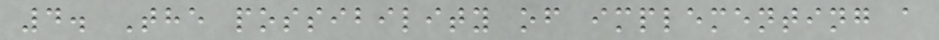4. The possibility of implementing a
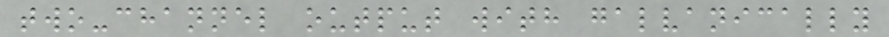two-channel output with galvanically
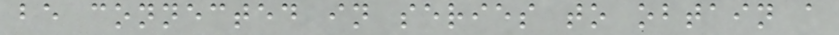be connected in series to obtain a
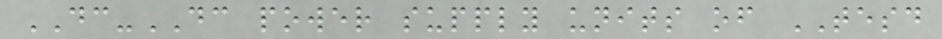DC-DC power supply units of TESD
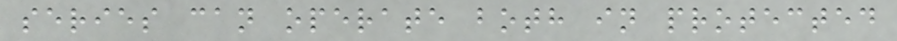series can operate both in protected
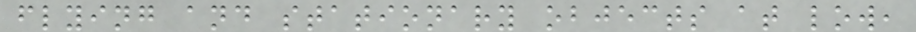flying and stationary objects at low,
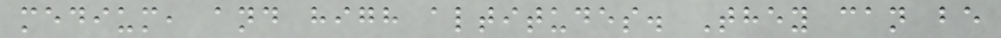medium, and high altitudes. They can be
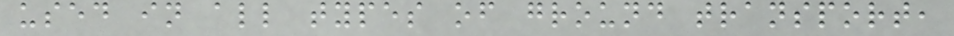used in all types of ground transport,
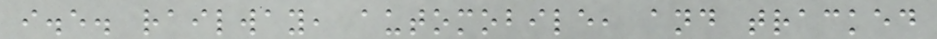i.e. railway, automobile, and tracked
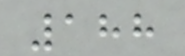188
